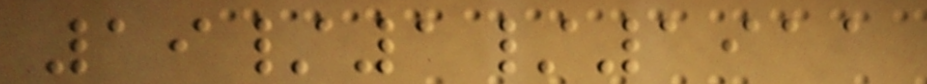19/1/1911
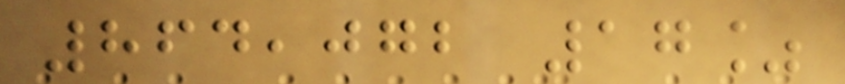864,072 17%
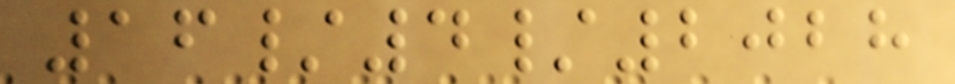16/4/2028
